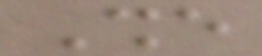She
